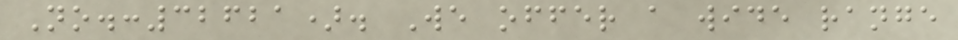No.:32621). We offer a wide range
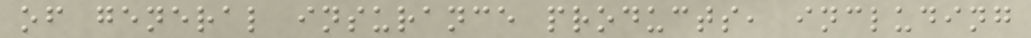of general insurance products, including
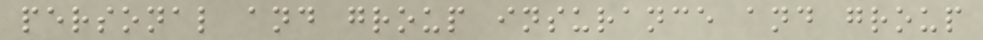personal and group insurance and group
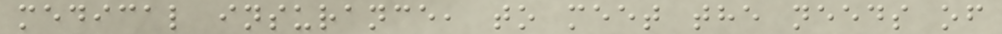medical insurance, to meet the needs of
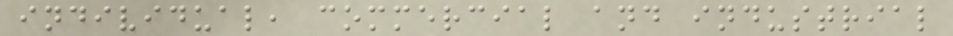individual, commercial and industrial
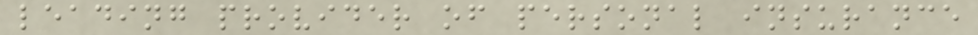leading provider of personal insurance
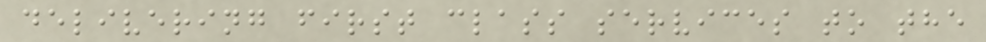delivering first class services to the
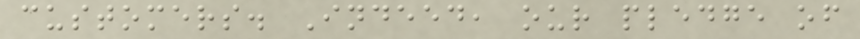customers. Indeed, our pledge of
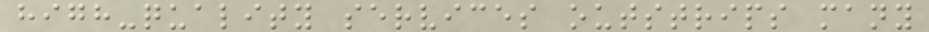high-quality services outstrips many
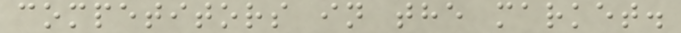competitors in the market.
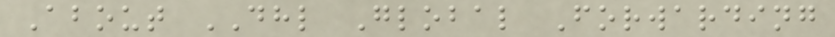About DHL Global Forwarding
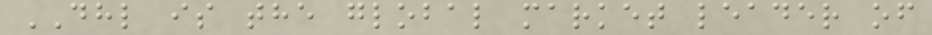DHL is the global market leader of
